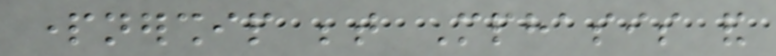partnership between Mphasis and
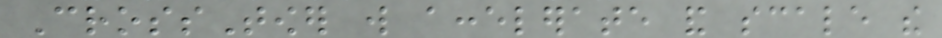CrossTower will accelerate and scale the
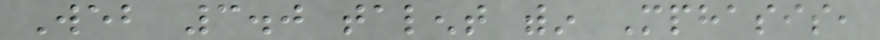Web 3.0 talent within Mphasis,
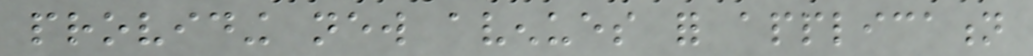providing new avenues for application
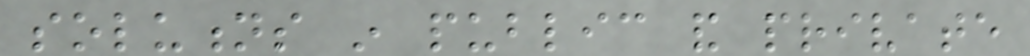solutions in public and private
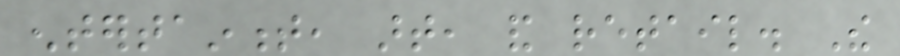entertainment, art, and retail. The
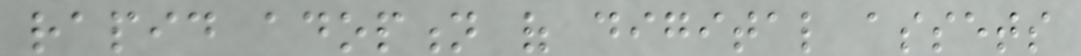rapid adoption of digital assets
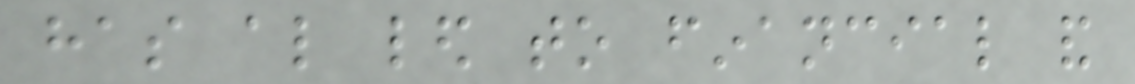has also led to financial and
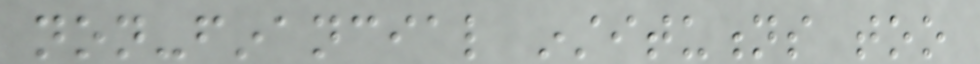non-financial institutions too
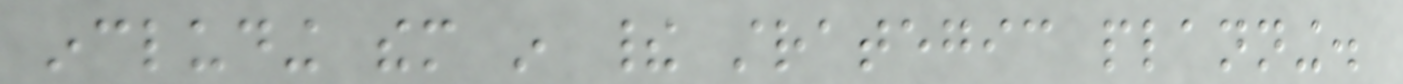including them in their strategic planning.
